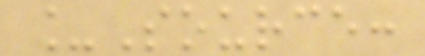_Source:
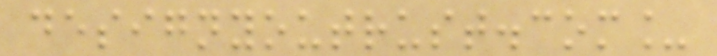designyoutrust.com_
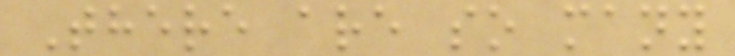There are so many
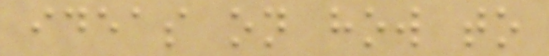ideas on how to
